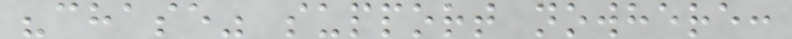"chase" support nowhere:
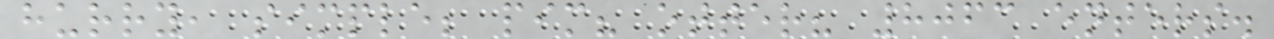hurry, simple; pim? otter? 8063 enters.
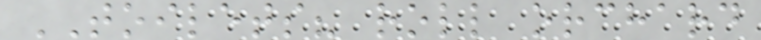TOILETS? roll orchard
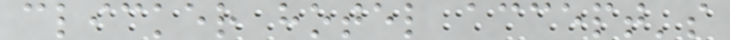clicker hotel accept's
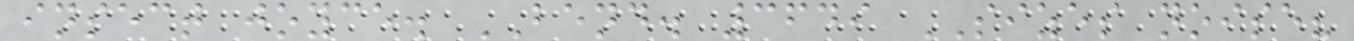insect joyce. BEND. 3649 SIZES noise?
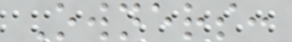Owners:
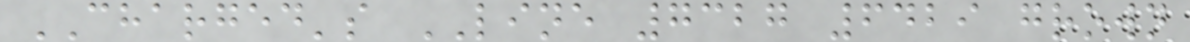CHARGED's LINE 7327 6429 grown
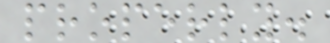properly.
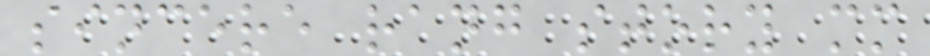sincere rang story mm
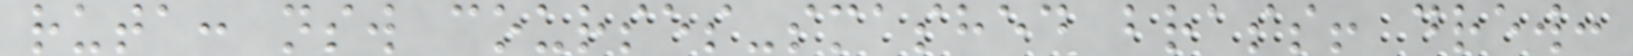ruta: nsw courses-smashed brass! drew:
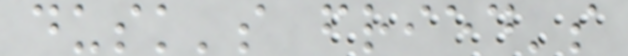dusk's fried's
